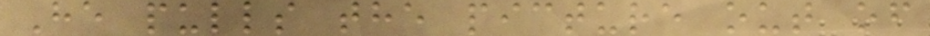He pulls the picture out of
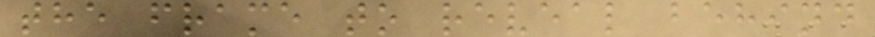the frame to reveal behind
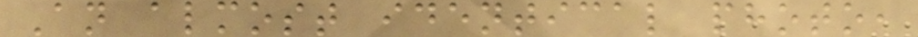An almost identical photo,
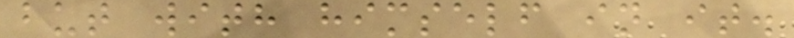but with himself in it.
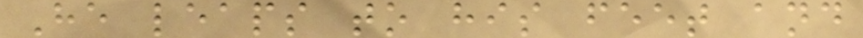He leaps to his feet and
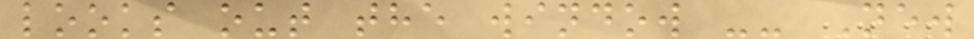looks out the window -- New
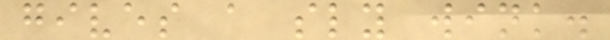gives a sly wink.
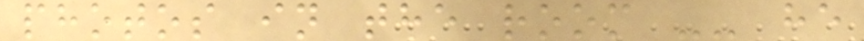photos in the room -- he
